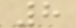8
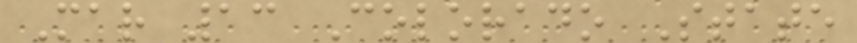Mar 13 Colorado State
